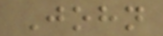John
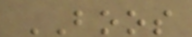BOOS
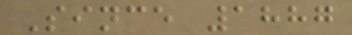Since 1887
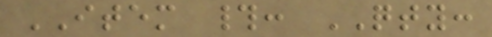ITEM #: QTY:
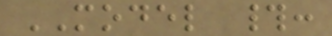MODEL #:
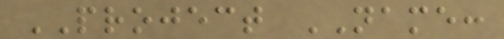PROJECT NAME:
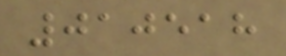010518
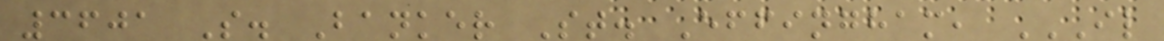3601 S. Banker St. Effingham, IL
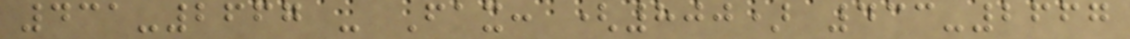431-2667 - Fax: (800) 433-2667
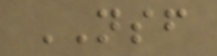NSF
